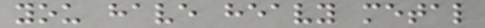you have heavy metal
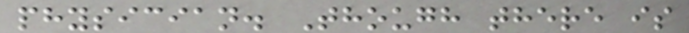physician. Though there is
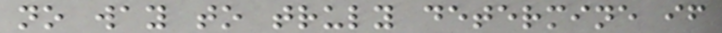no way to truly determine if
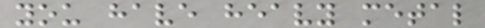you have heavy metal
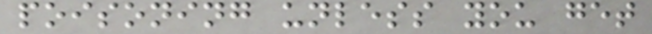poisoning unless you get
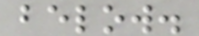below.
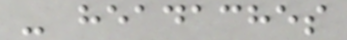- headaches
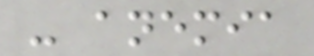- anemia
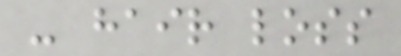- hair loss
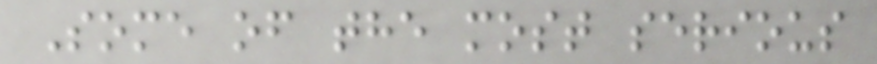Some of the most serious
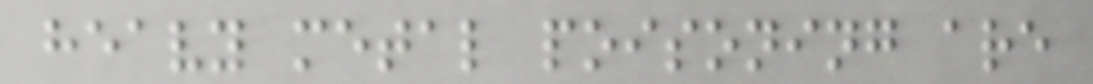heavy metal poisoning are
